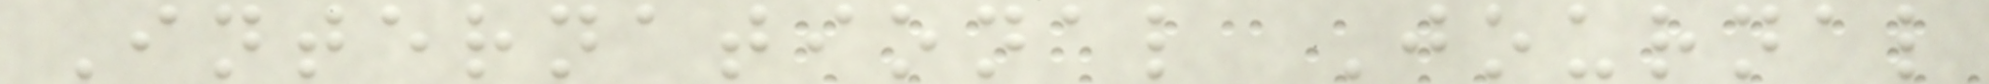International Journal
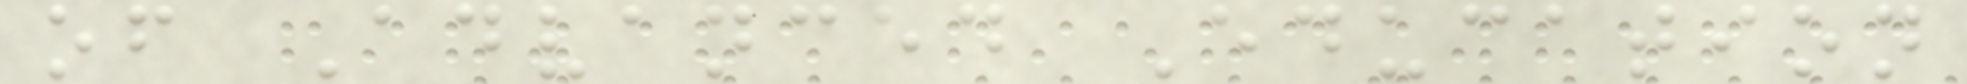of Advanced Education
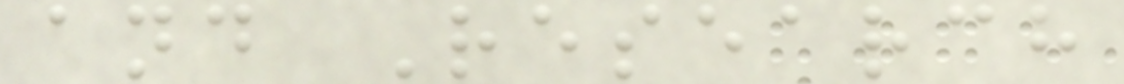and Research
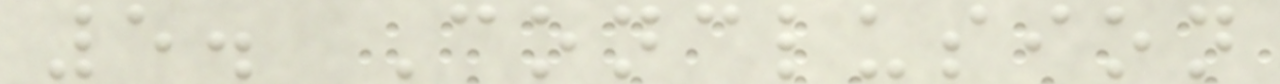5. Conclusion
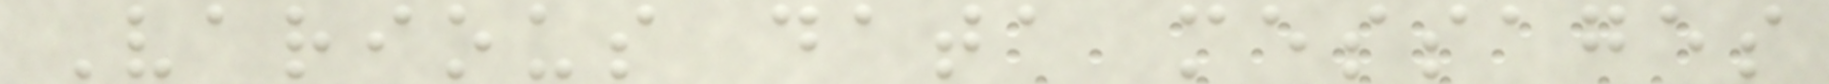Various data messages
